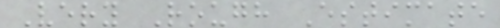Very Rough Estimate
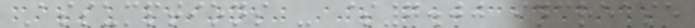Assumptions - $7.00 increase
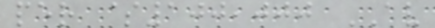per $100,000 AV
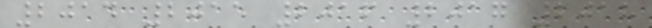2014 2015 2016 2017 2018
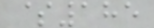$185
